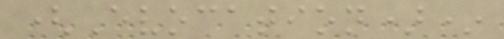(Evocation)*
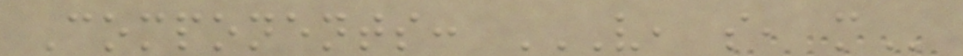Components: V, S, M
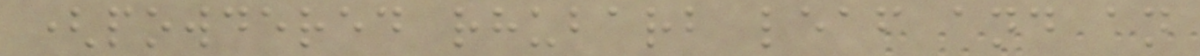(powdered rhubarb leaf and an
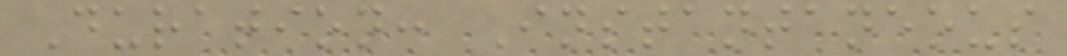Duration: Instantaneous
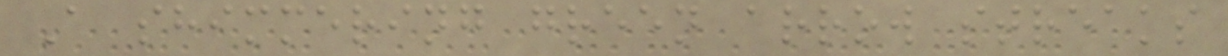A shimmering green arrow streaks
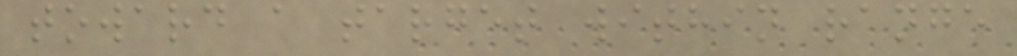toward a target within range
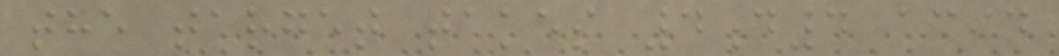the target takes 4d4 acid
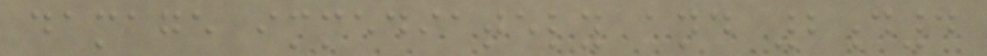damage immediately and 2d4
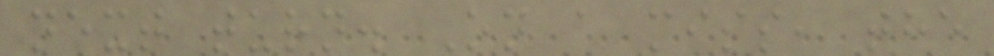next turn. On a miss, the
